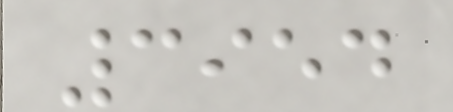3954
